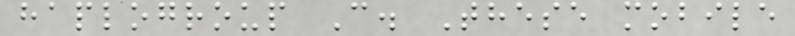haplogroup C. These mobile
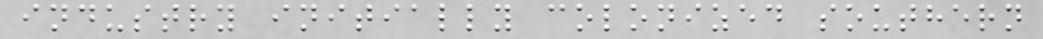industry initially colonized southern
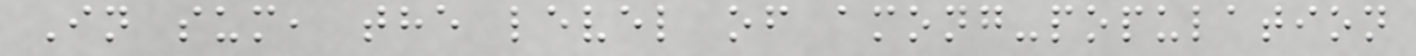In sum, the level of among-population
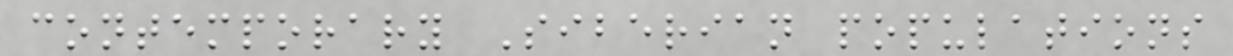contemporary Siberian populations
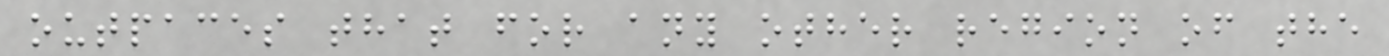outpaces that for any other region of the
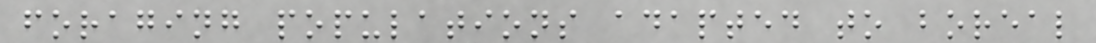foraging populations adapted to boreal
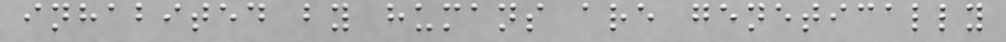inhabited by humans are genetically
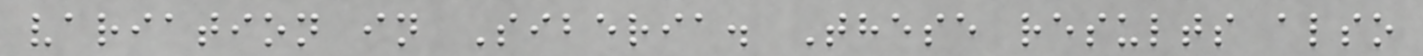variation in Siberia. These results also
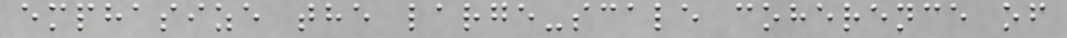emphasize the large-scale coherence of
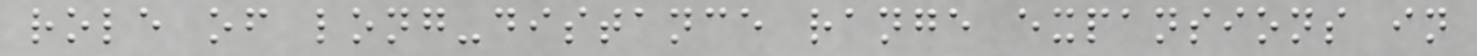role of long-distance range expansions in
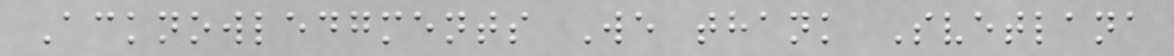Acknowledgments We thank Svetlana
